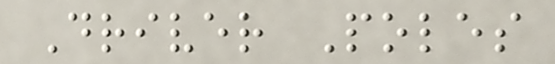Driver Poles
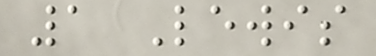1 Lewis
